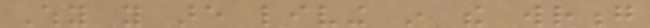Why you are living in the wrong
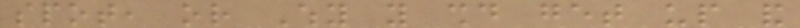spot, or Why you should get up and
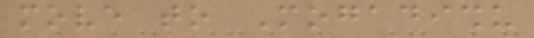move to Mogadishu
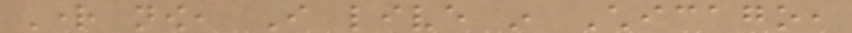Right now, I live in Chicago,
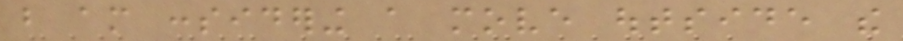but am considering a move outside the
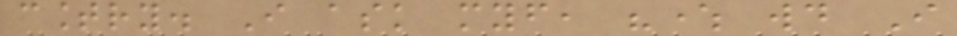country. I ask myself, "where would I
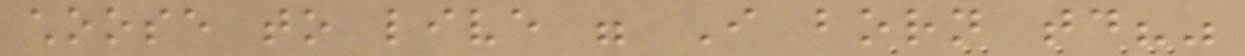choose to live were I born today?"
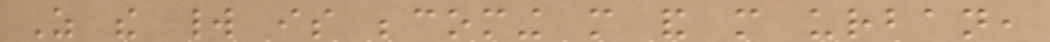As the world is becoming more and more urban,
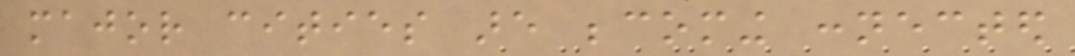major cities are becoming connected
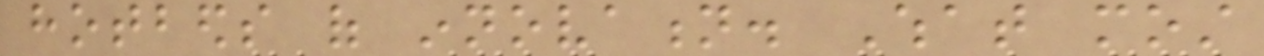hotbeds of innovation. What most
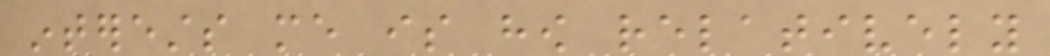interests me is how relatively
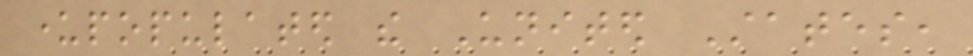underpopulated the United States,
